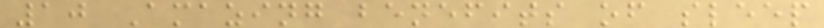10 Amazing benefits of sleep
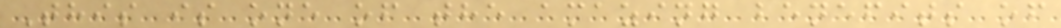This is one of the amazing benefits of
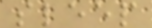sleep
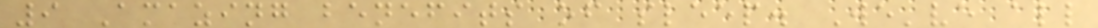9 Amazing benefits of sleep. We've all
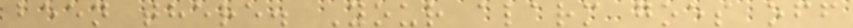been there. Your alarm goes off
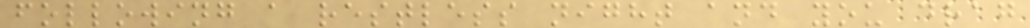following a restless night and you drag
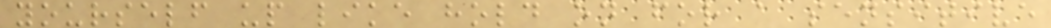yourself up like hold on for a sensitive
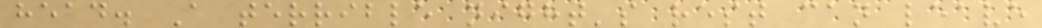head. A terrible night's rest can leave
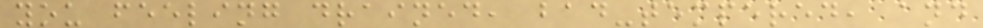you feeling drained, bad-tempered, and
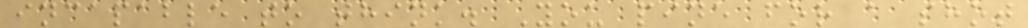incapable to think. You pine for a shot
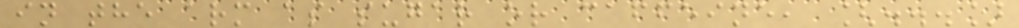in the arm as sugar or caffeine, [...]
